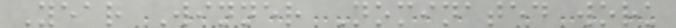Year Winner Nominated work
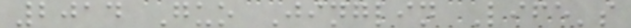2014 Guo Jinglin Life's
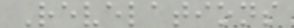Revelations
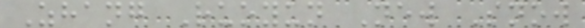Zhang Ruoyun New Snow
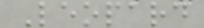Leopard
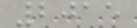2015
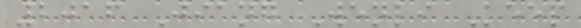2016 Jiang Wenli Keep
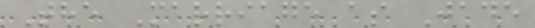The Marriage as Jade
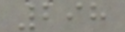298
